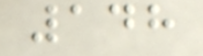148
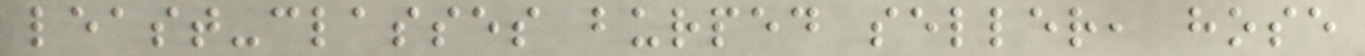least-classes burped seller, hose
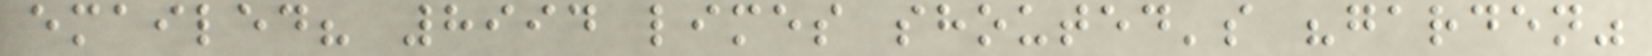emailed? 8994 limes shouted's "garden"
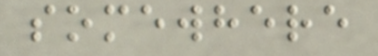somewhere
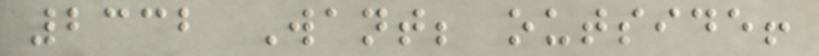2332 Want; outside!
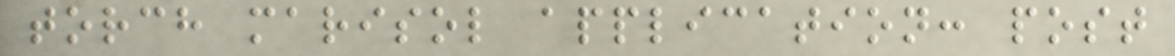torch marisol application: post
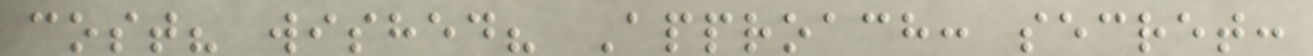cost? wished? Approach: secret:
